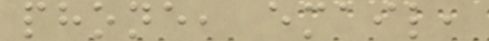phone, email,
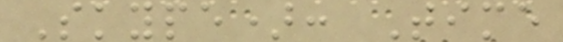Skype): Time
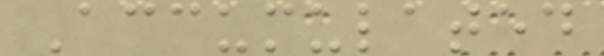Accumulated
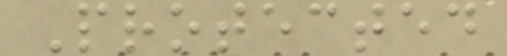Protected
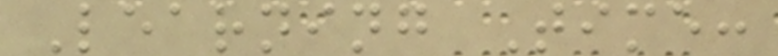Learning Time:
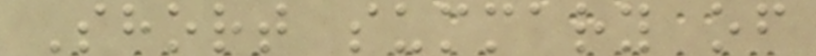Short summary of
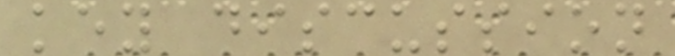key discussion
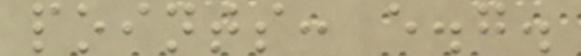points: e.g.
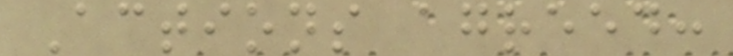Actions agreed:
